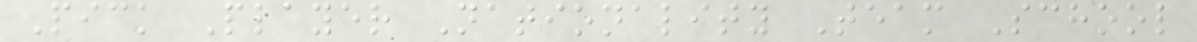Pick Player Nationality Team School
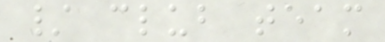/ club team
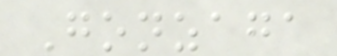Gonzaga
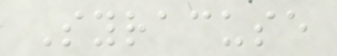Syracuse
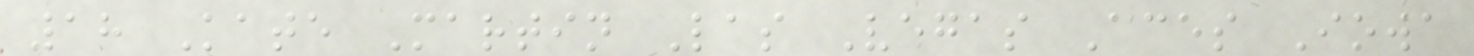18 Kate Martin Las Vegas Aces Iowa
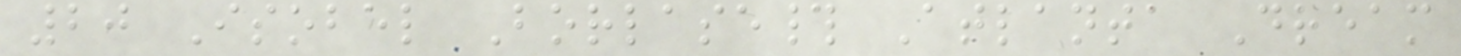20 Isobel Borlase# Atlanta Dream
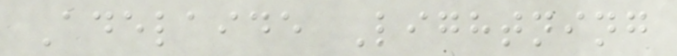Adelaide Lightning
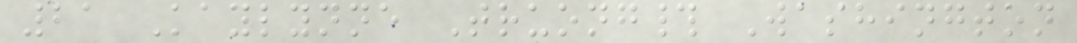21 Kaylynne Truong# Washington
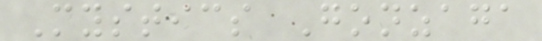Mystics Gonzaga
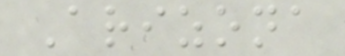Arizona
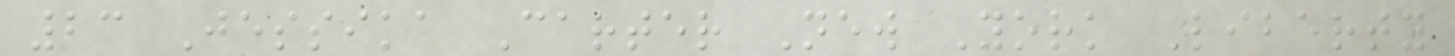23 Jessika Carter New York Liberty
